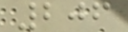206
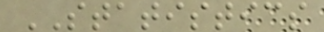STATISTICS
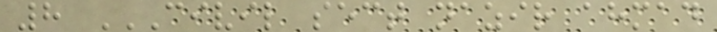8 CIVIL SECT NAZIR AHMAD
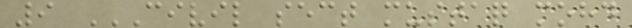9 CIVIL SECT MUSTAQ MOHD
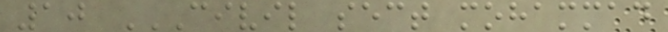10 CIVIL SECT MOHAMMAD
